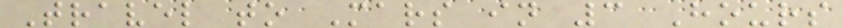Travel to Mars in 3 Hours
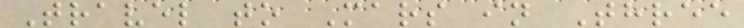Travel to Mars in Three
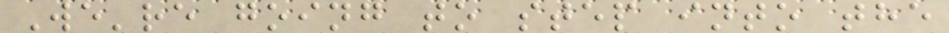We're going to step into the
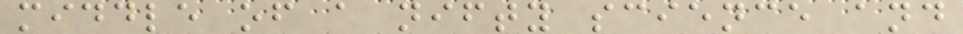middle of a nifty science and
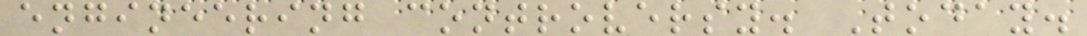engineering controversy. Today.
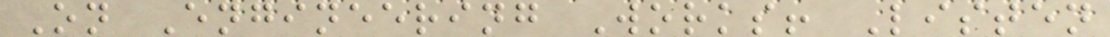On Engineering Works! Listen
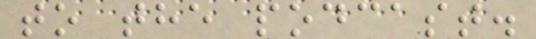to the podcast.
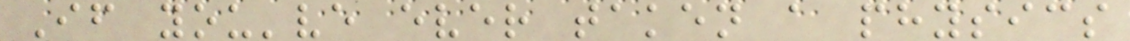If you've ever taken a physics
